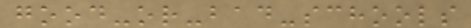good-or-bad-schools
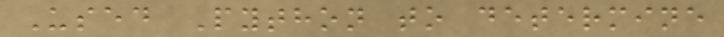Used Python to determine
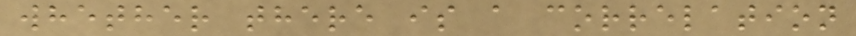whether there is a correlation
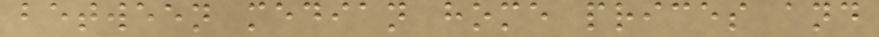between median home prices and
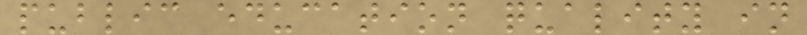public education quality in
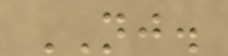NJ.
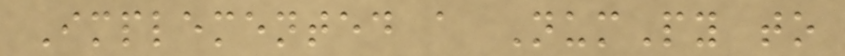Implemented a NumPy to
